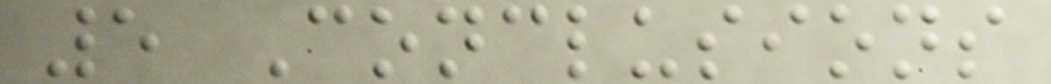5 Conclusions
